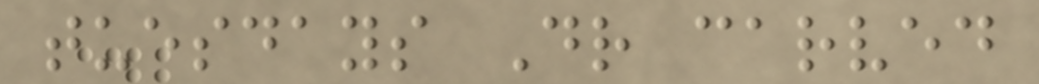tuesdays Dr carved
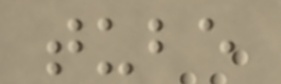tube
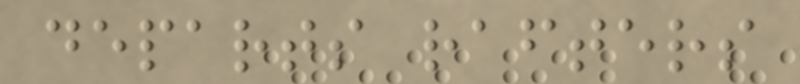departs rafters
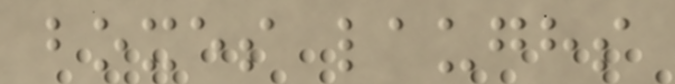boxes laughs
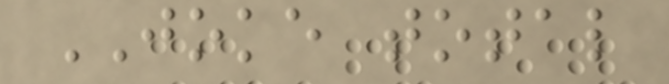JOKE total
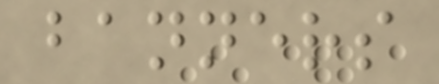banners
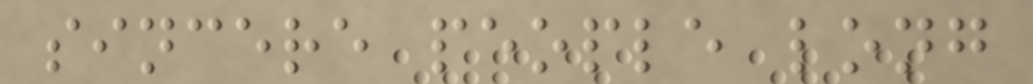sincere people long
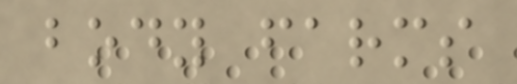body farms
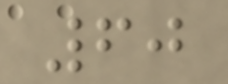60
